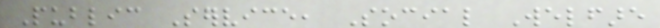Public Service, Social Welfare
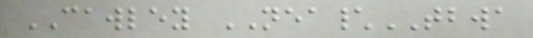CAWLEY NEA\TBWA
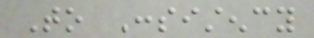To Consistency
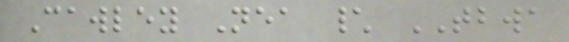Cawley Nea \ TBWA
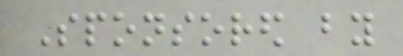Sponsored by
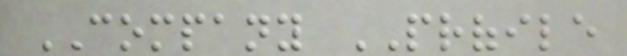COMPANY PROFILE
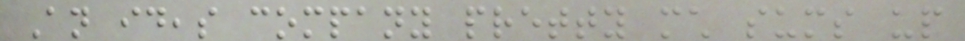An ideas company pretty much sums up
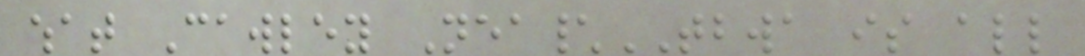what Cawley Nea\TBWA is all
